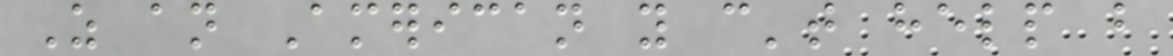As an American you can't help but
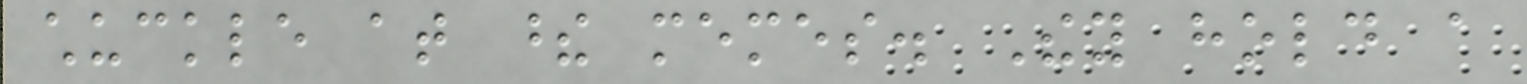chuckle at these memes. They hold a
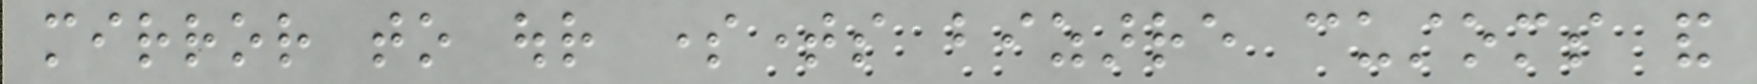mirror to our sometimes bizarre customs and
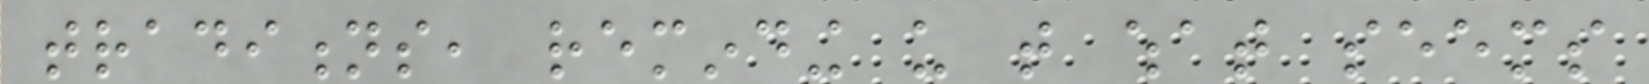traditions, reminding us that what seems
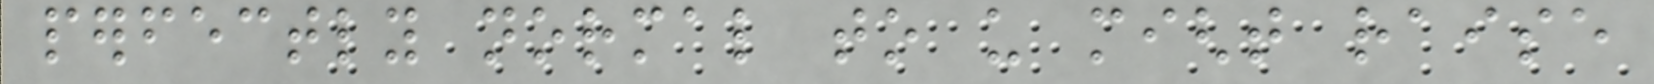perfectly normal to us might raise
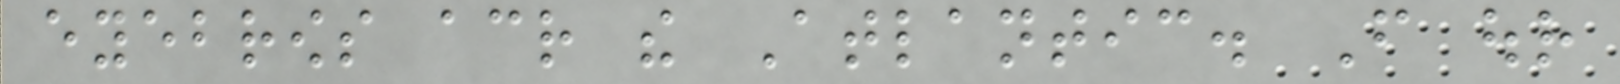eyebrows across the Atlantic. From our
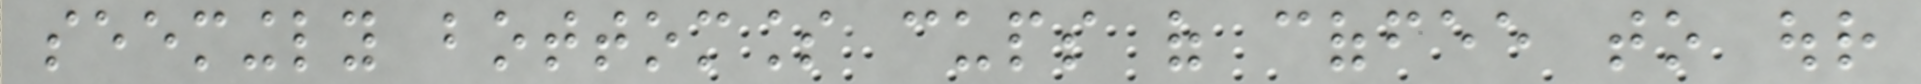seemingly bottomless cups of coffee to our
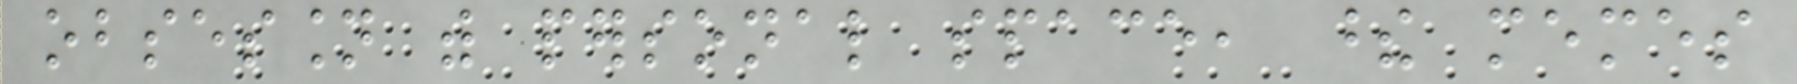obsession with personal space, these memes
